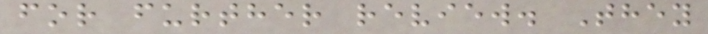for further review. They
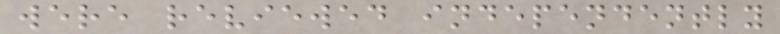were reviewed independently
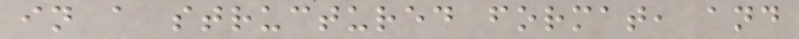in a structured format, and
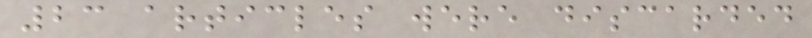23 articles were discarded
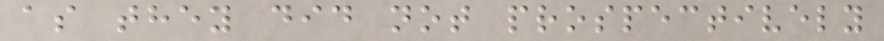as they did not prospectively
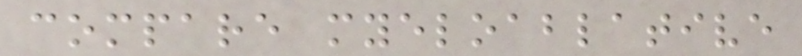compare myeloablative
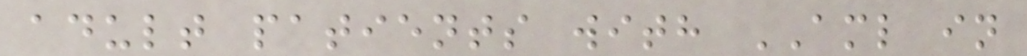adult patients with AML in
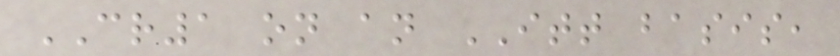CR1 on an ITT basis,
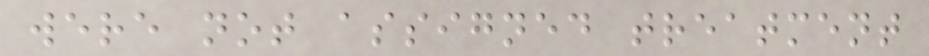were not assigned treatment
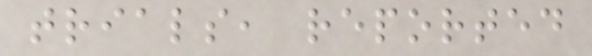trials, reported
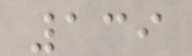139
